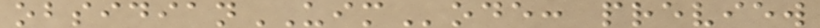obsidianUIMode: preview
